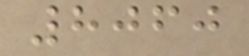8060
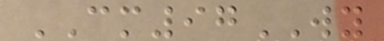CM97WY
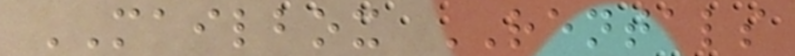MAILBOX RENTALS
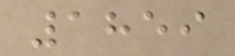1859
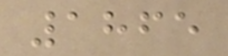1865
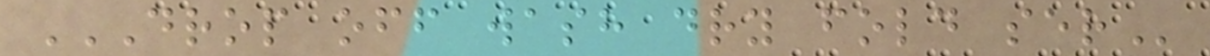DROP OFF WASH DRY FOLD SER
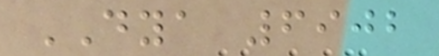DYA 6902
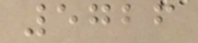5726
